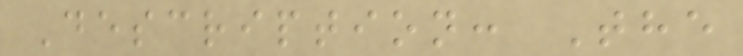Description: The
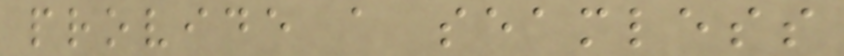provide a seamless
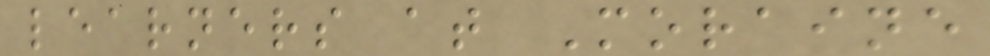learners at Moraine
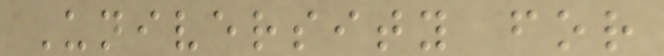University for
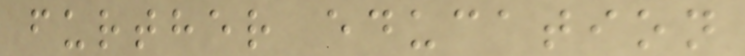further education
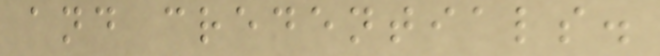and credentials.
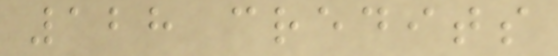128 credits
